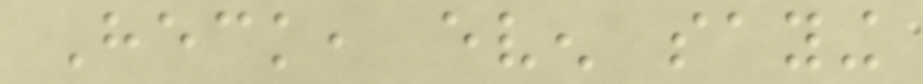Heck, even saying
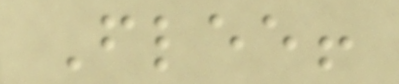Flee!
